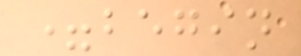=begin
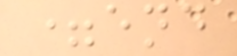=end
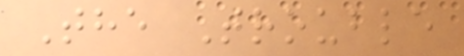The Trouble
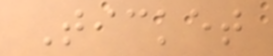Ticket
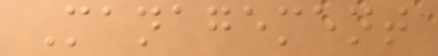Management
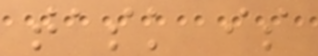task is
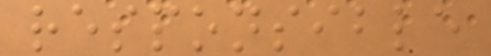responsible
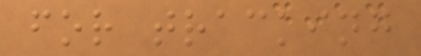for tracking
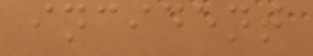incident
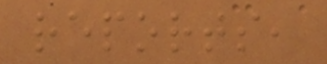reports,
